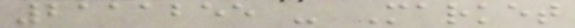2111255 - Market
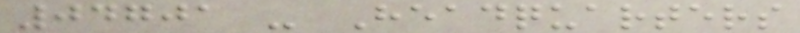04701 - Headquarters
